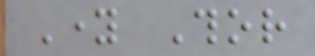Young Thor
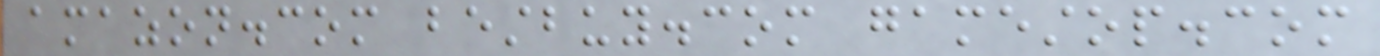amazon.com bestbuy.com gamestop.com
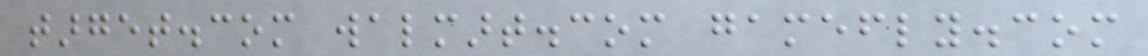target.com walmart.com gamefly.com
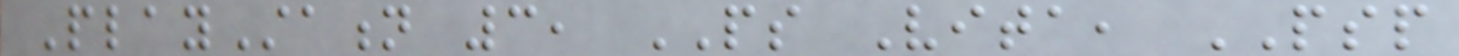PlayStation 3, PS Vita, PSP
